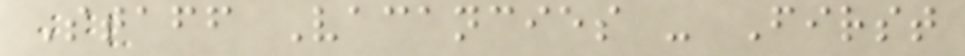Staff Vacancies - First
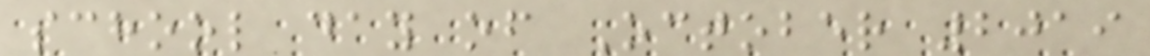school day of October 2019
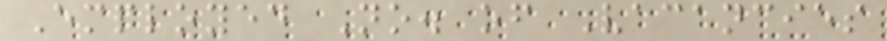Employed No. of Vacancies
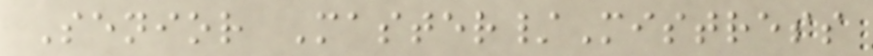Senior Master/Mistress
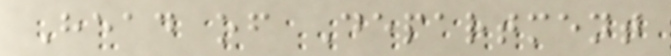Head of Department
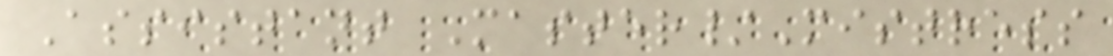Assistant Master/Mistress
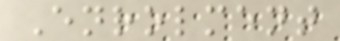Enrolment
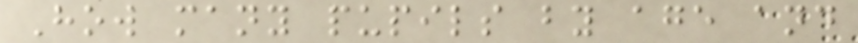How many pupils by age and
